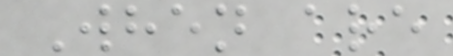When are
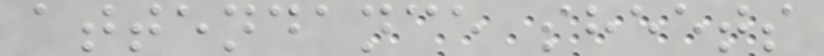attendance sheets
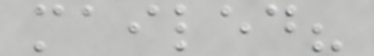mailed?
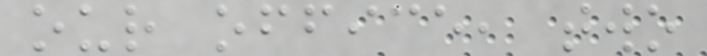our office, two
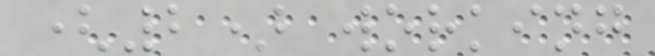(2) working
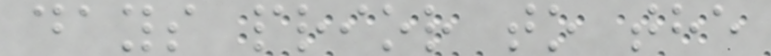days prior to the
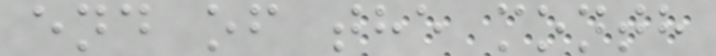end of the month
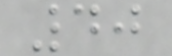40
